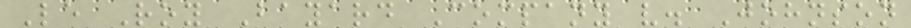Le Roy Bayard Company v. Johnson
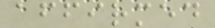affirmed
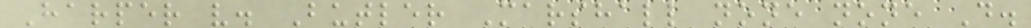Harper v. Butler Marshall none none D.
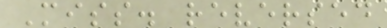Miss. reversed
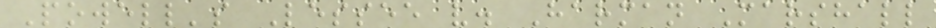Powell's Lessee v. Harman Marshall
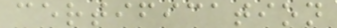certification
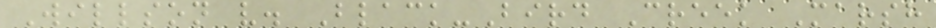Willson v. Black-Bird Creek Marsh
